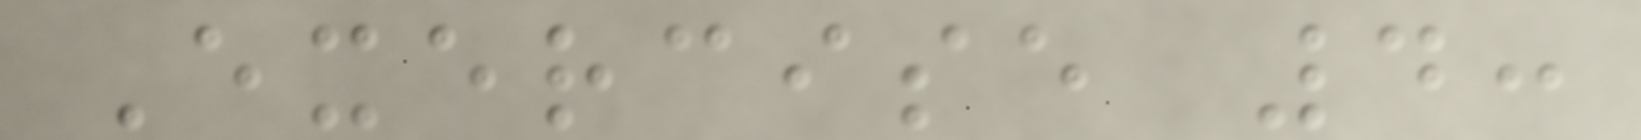Exercise 4:
